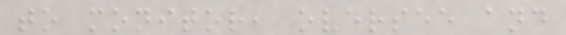to monitor, oversee and
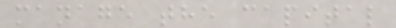manage the capital
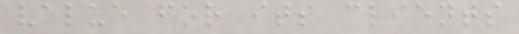value for its clients
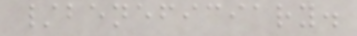/beneficiary.
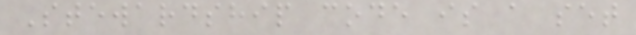Stewardship code is a set
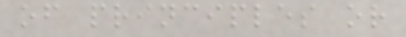of principles or
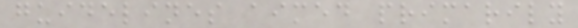guidelines aimed primarily
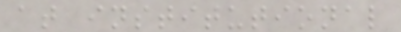at institutional
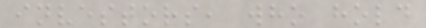investors, who hold
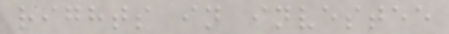rights in investee
